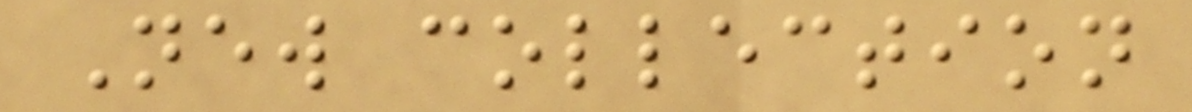New collection
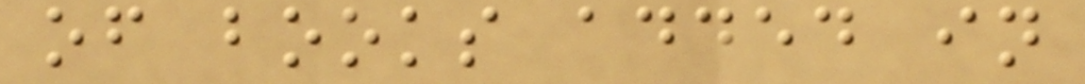of books added in
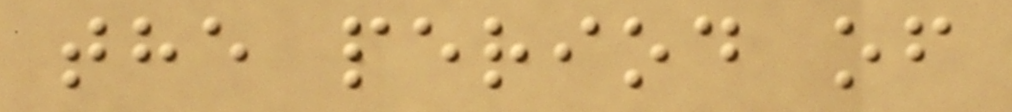the period of
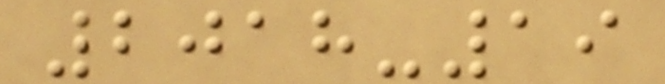2018-19
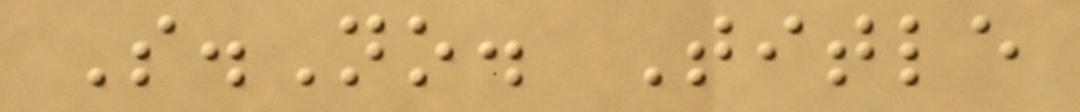S.No. Title
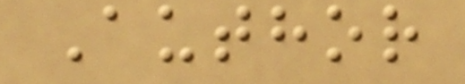Author
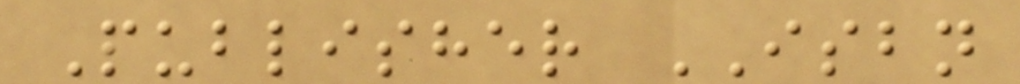Publisher ISBN
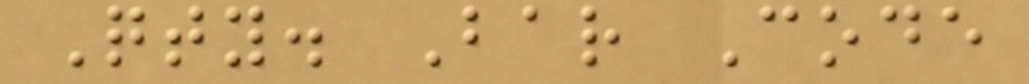Qty. Bar Code
